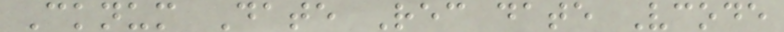Cknum Date Rec date Vcode
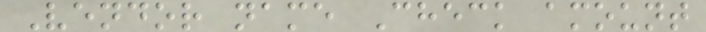Vendor name Check amount
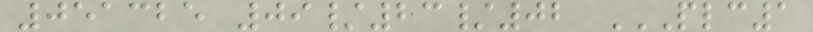051325 09/23/02 PLC1
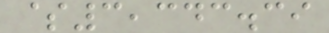$3,343.39
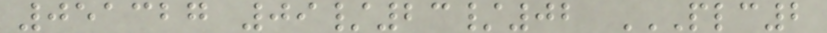051327 09/23/02 PLC2
